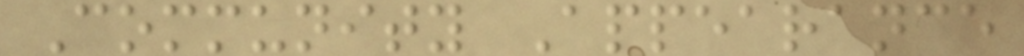Community Appearance
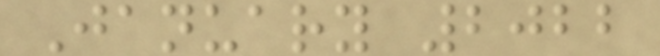January 2022
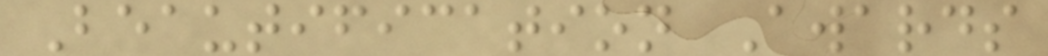Beautification Awards
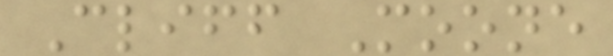Cliff Moone
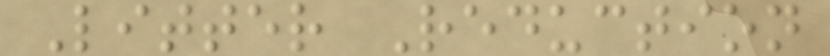Litter Reduction
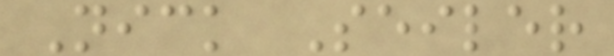Nick Seiler
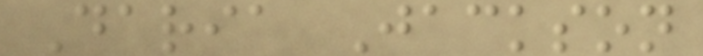Daria Jackson
